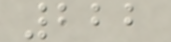222
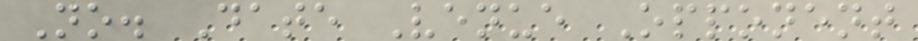No. Date Venue Opponent
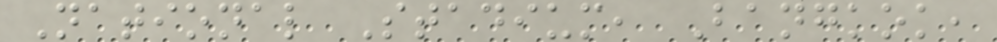National Stadium, Bangkok,
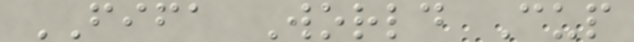FIFA World Cup
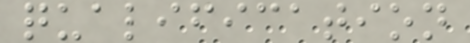qualification
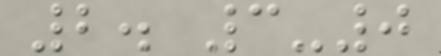2. 3-0
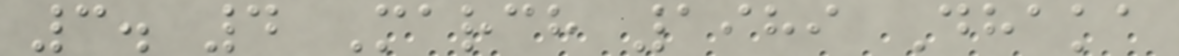3. 4 March 1989 Dhaka
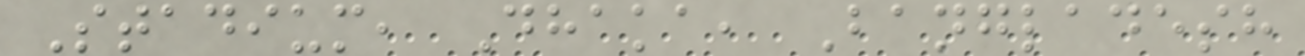Stadium, Dhaka, Bangladesh
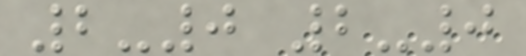2-0 2-0
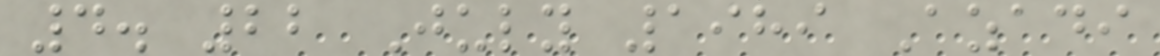4. 22 July 1989 Azadi
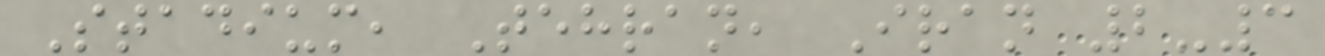Stadium, Tehran, Iran 2-3
